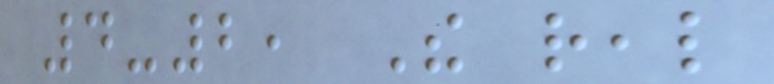4-2, The real
